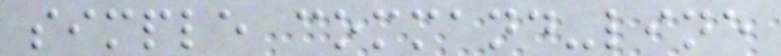simple command-line
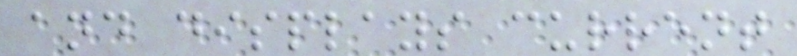and displays current
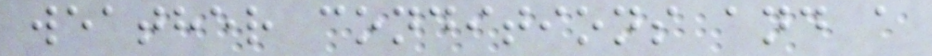weather conditions and a
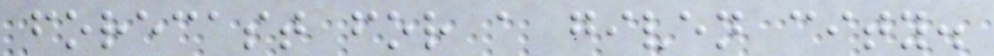forecast for a given city.
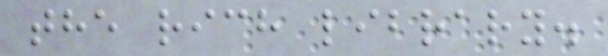the rich library.
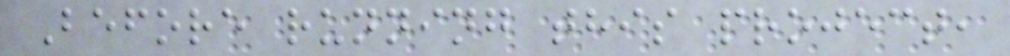Before running this project,
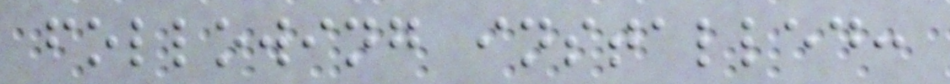following installed:
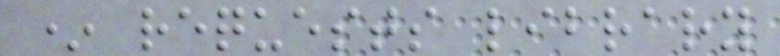* requests library
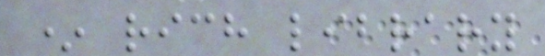* rich library
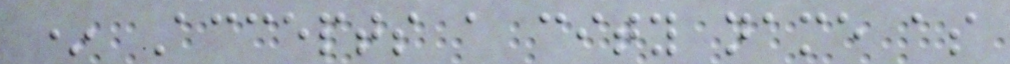* Accepts a city name as
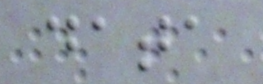data
